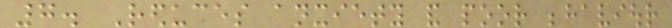7. Reduces anxiety and poor behaviour
